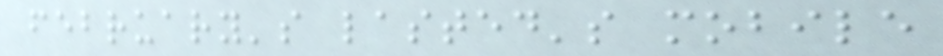february's lasted's mobile
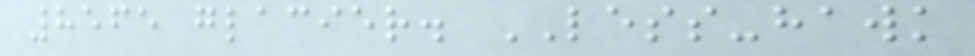8565 glacier. LESS-hawk
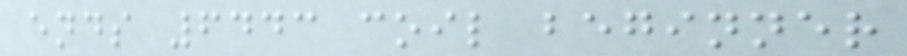ends 6443 coil beginner
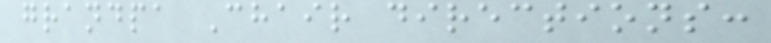grandpa Chair directions:
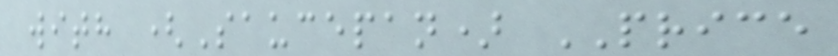with (Saucepan) PRICE
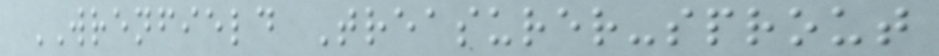WRENFIELD Treasurer-sprout
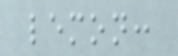lemon:
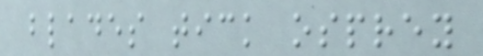blades tick osprey
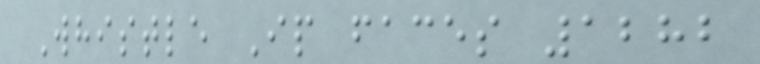Whistle Ip faces 1282
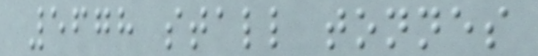5678 stall tonnes
